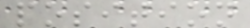position
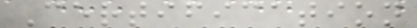Certification
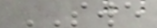SWE
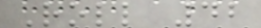Roll 42
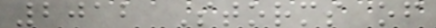2012 Storms of
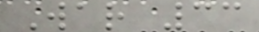War 33
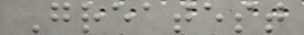Greatest
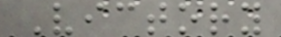Victory
